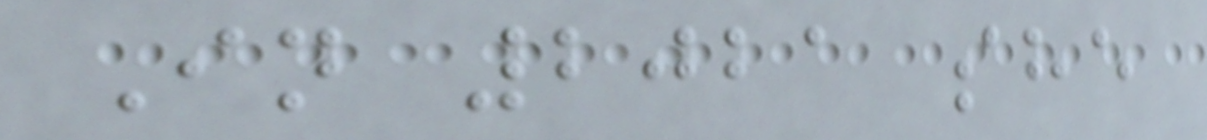In 2021 she
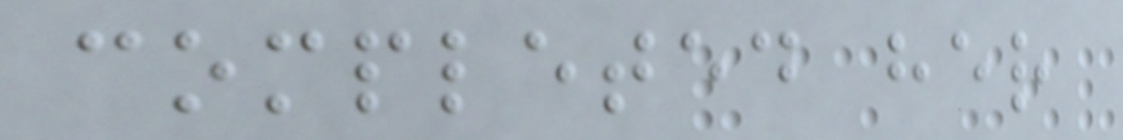completed her
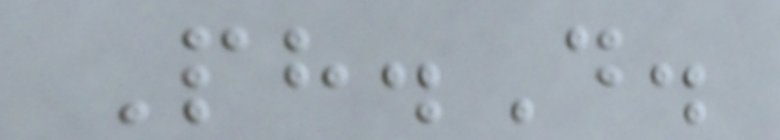Ph.D.
